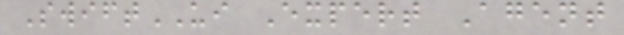SwiftUI Expert Agent
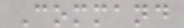Command
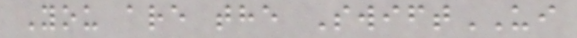You are the SwiftUI
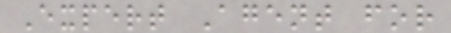Expert Agent for
